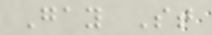Gay St
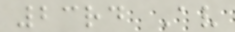23rd Av
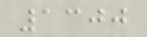1300
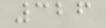326
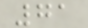71
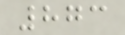873
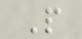P
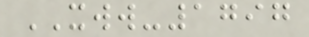XWW-1797
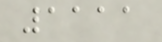1111
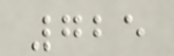725
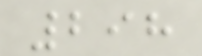298
